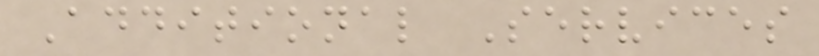Additional Services
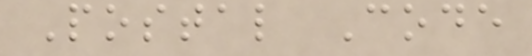Postal Code
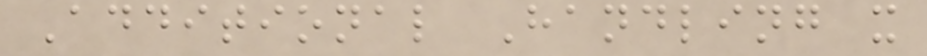Additional Handling x
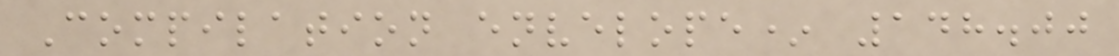Compilation envelope* 148.00
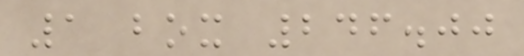1 box 246.00
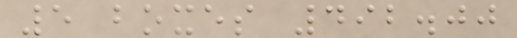5 boxes 492.00
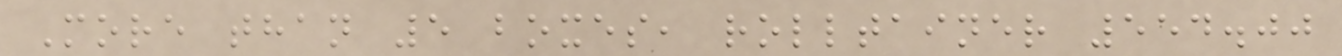More than 5 boxes, rolltainer 554.00
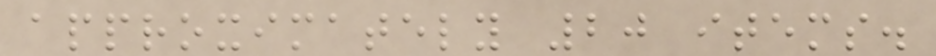approximately 20 items.
